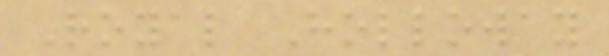Royal Holloway
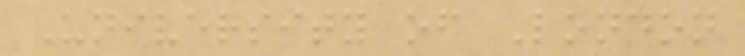University of London
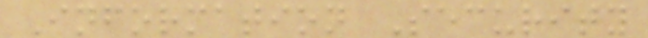Information Security
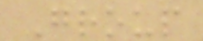Group
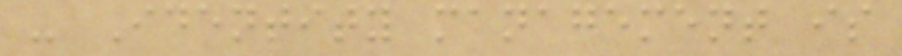- Identity management is
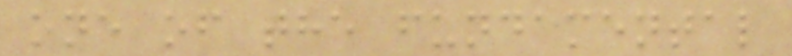one of the fundamental
